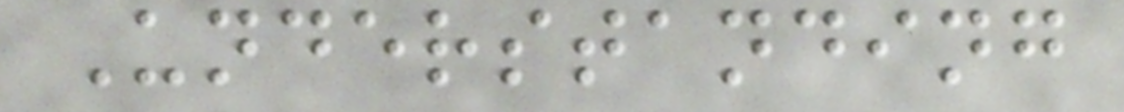Understanding
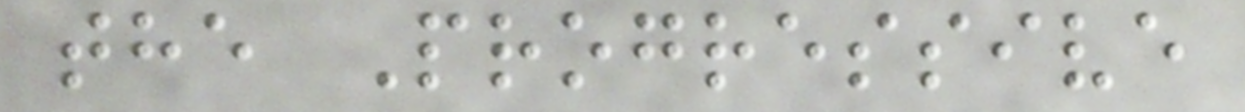the Progressive
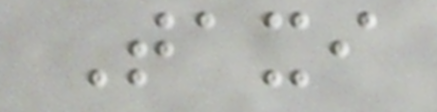Taxi
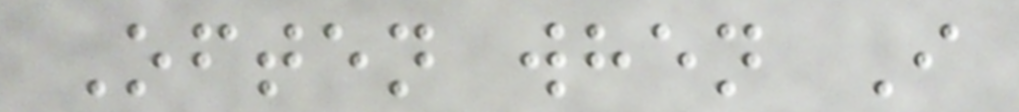Often when I
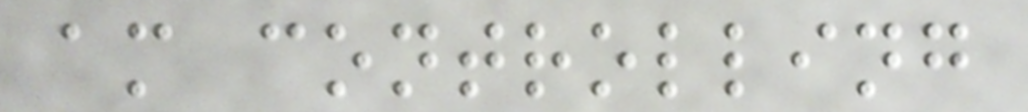am controlling
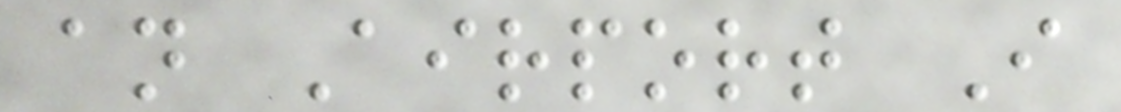an Airport I
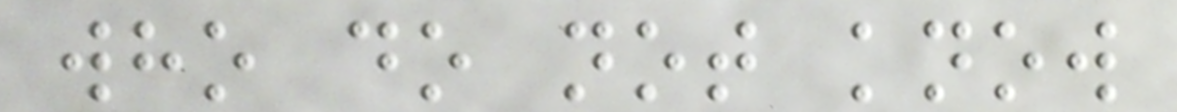who do not know
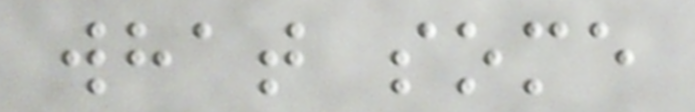what some
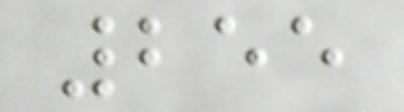255
